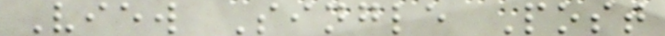View Single Post
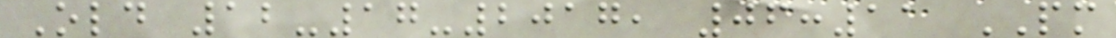Old 12-17-2017, 06:11 PM
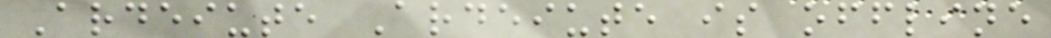Ardeiute Ardeiute is offline
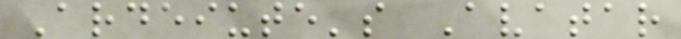Ardeiute's Avatar
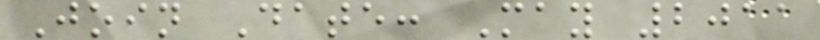Join Date: May 2011
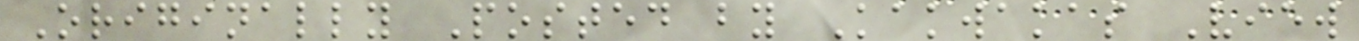Originally Posted by Kakwakas View
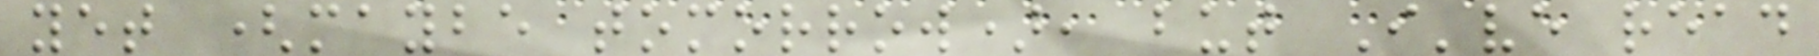yet (maybe tomorrow), but I've read
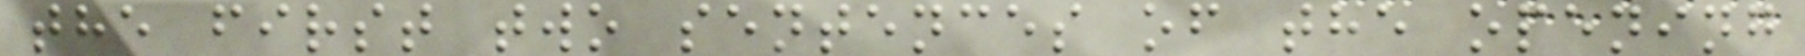the first two sentences of the opening
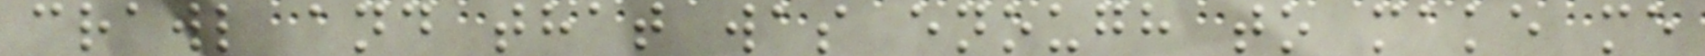crawl and that was enough to make me
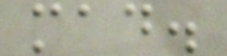mad.
